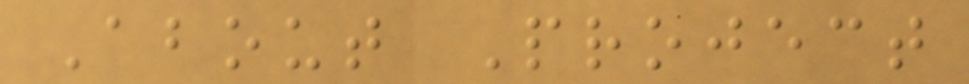About Project
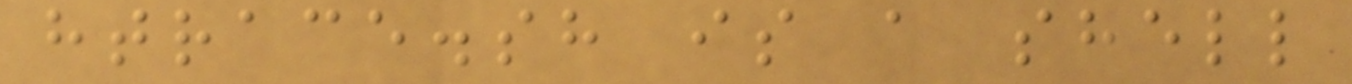htrace.sh is a shell
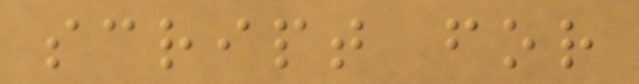script for
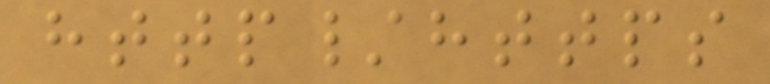http/https
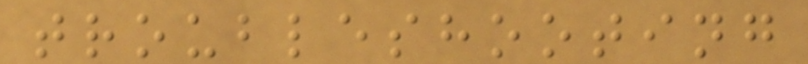troubleshooting
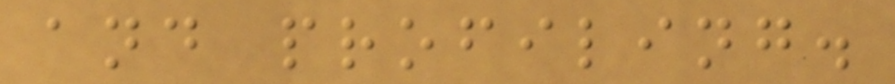and profiling.
